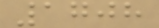1708
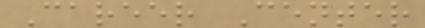Career Center
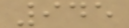945
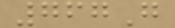767G
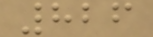826
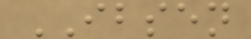IBSEN
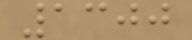1300
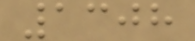1308
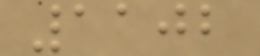1102
